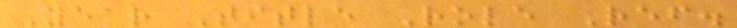Year Title Role Ref.
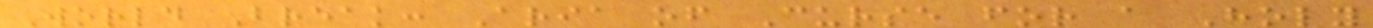World Break: Aria of Curse for a Holy
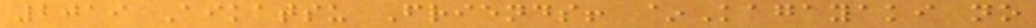2019 Aikatsu Friends! ~Kagayaki no
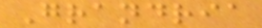Grandria
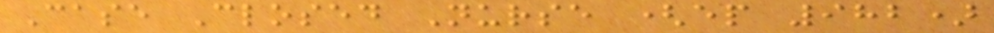Case Closed Nurse (ep 982)
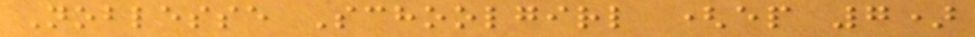Noblesse Schoolgirl (ep 7)
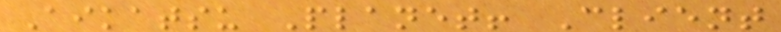Aikatsu Planet! Client
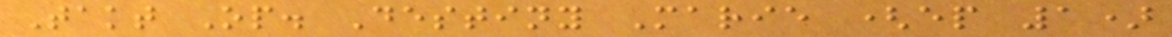Takt Op. Destiny Marie (ep 1)
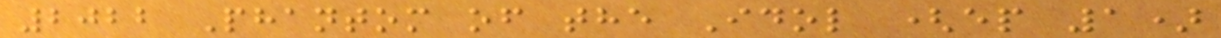2022 Phantom of the Idol (ep 1)
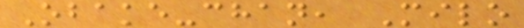Obake-chan, Milo
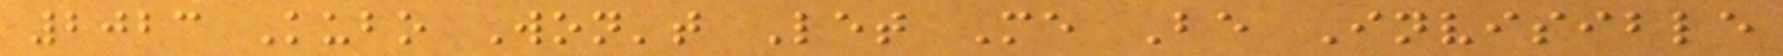2023 Kubo Won't Let Me Be Invisible
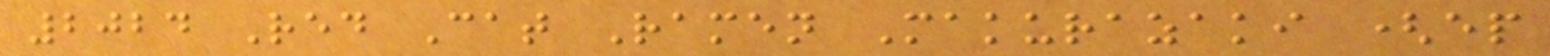2024 Red Cat Ramen Makurazaki (ep
